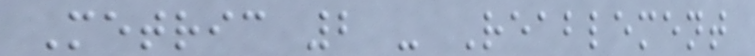Metric 2 - Reablement
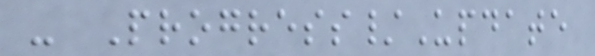- Progress/Update
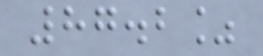87.2%
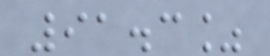91.3%
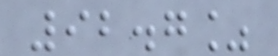92.7%
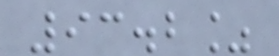93.2%
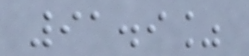91.9%
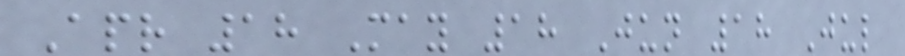Apr 18 May 18 Jun 18 Jul
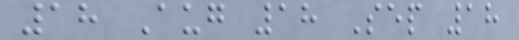18 Aug 18 Sep 18
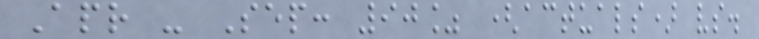Apr - Sep: 90% (actuals) vs.
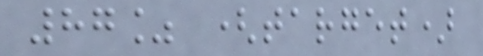87% (target)
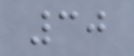30
